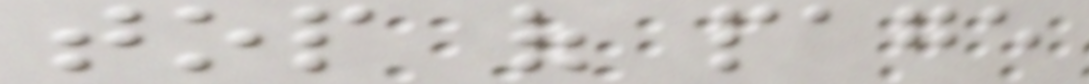top of page
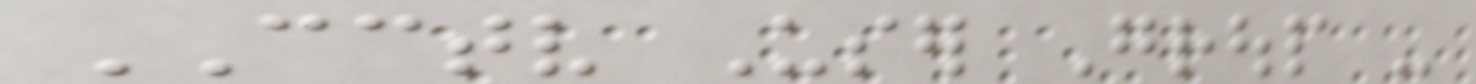CCTV User Group -
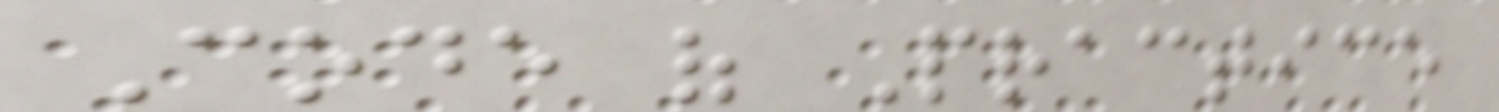Code of Practice
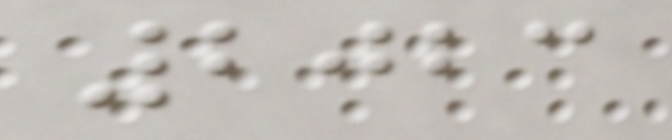2023
